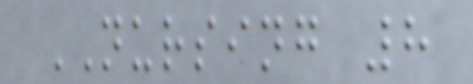NURSING 8
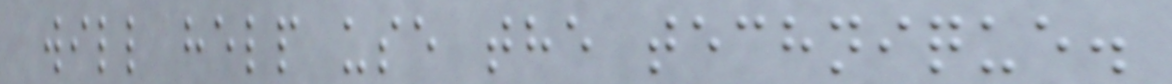will help use the technique.
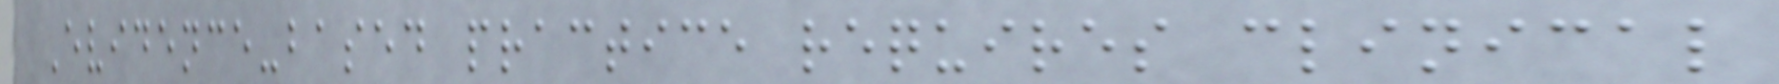Evidence-based practice requires clinical
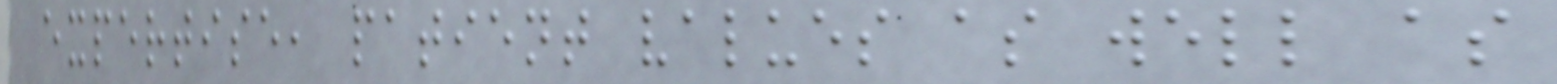expertise, patient values as well as
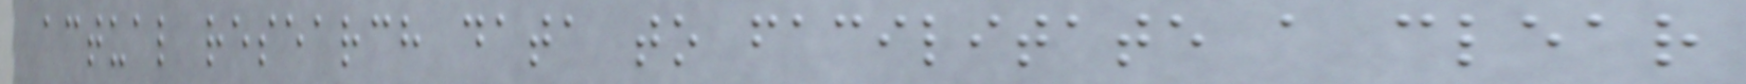actual research data to facilitate a clear
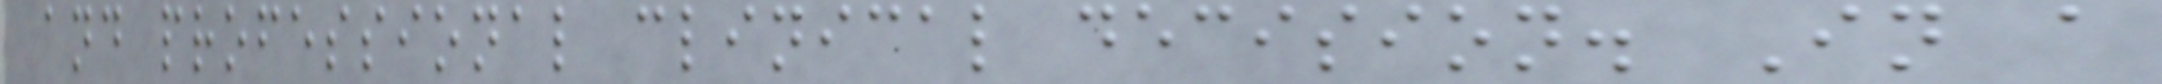and professional clinical decision. In a
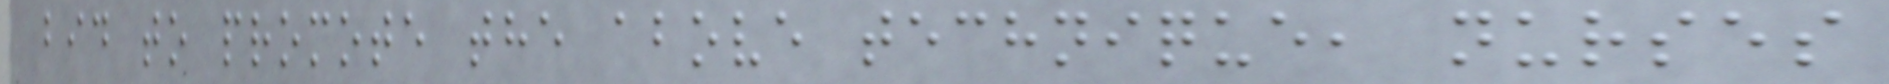bid to promote the above technique, nurses
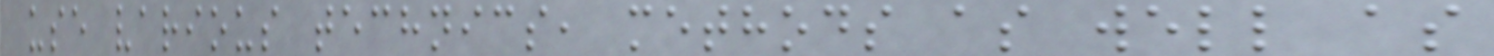use various technics, methods as well as
